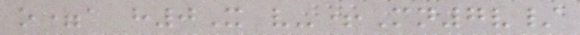o=a h0X v-+Mn7v/
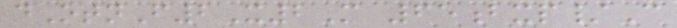dOtnF2X2M 65bxp/C
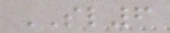SL6
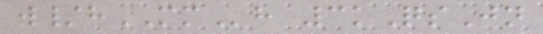w/hMMh 3kQsJn
